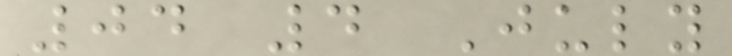04 4 July
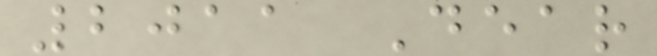2011 Dear
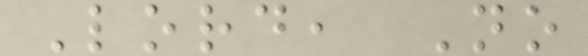Lord, No
